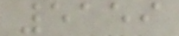5159
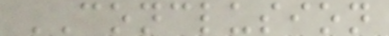CONCLUSION
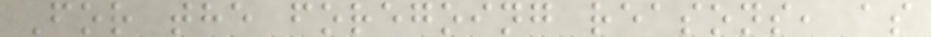For the foregoing reasons, as
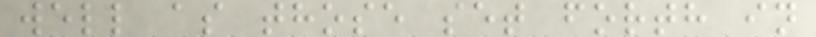well as those set forth in
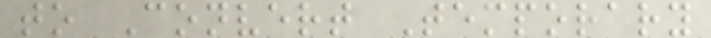to Convert Temporary
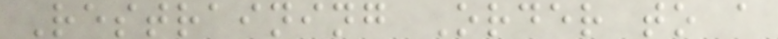Restraining Order to a
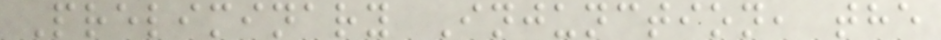Preliminary Injunction, the
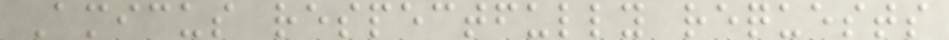Amicus respectfully requests
